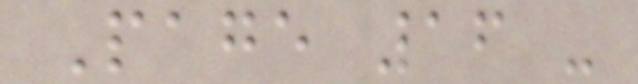Page 16 -
